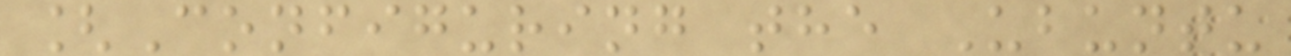[Configuring the Ubuntu
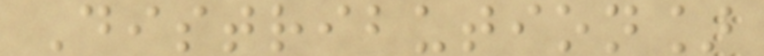Distribution]
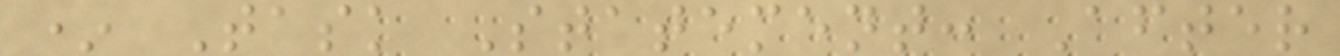* Task Statement: After
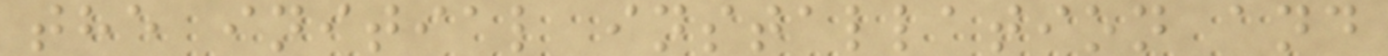the initial installation and
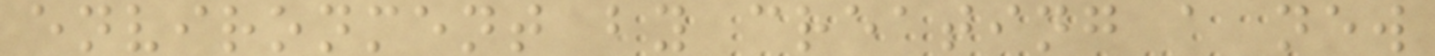environment by creating a new
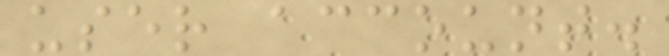user account.
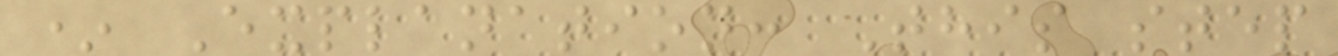* Explanation: This step
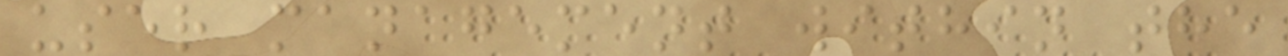user management within the
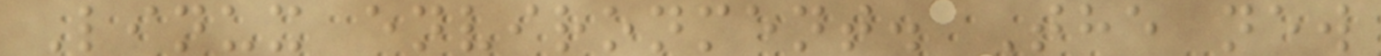Linux environment. The new
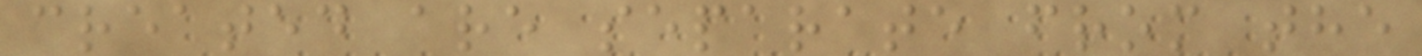created are separate from the
